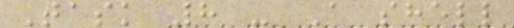Task 8 - A shell
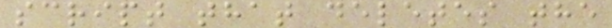script that deletes the
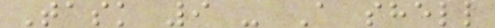Task 9 - A shell
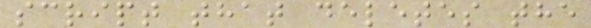script that deletes the
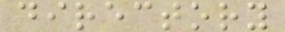directory
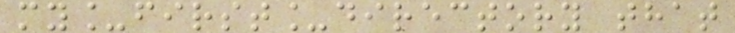my_first_directory that
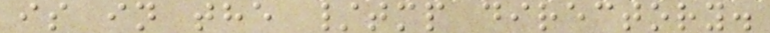is in the /tmp directory.
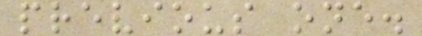previous one.
